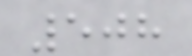508
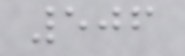506
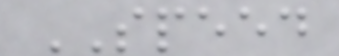SPEED
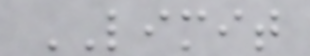LIMIT
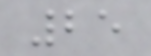25
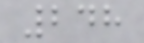248
